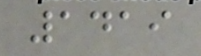1419
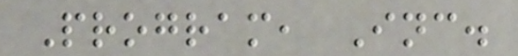Program, Inc.
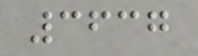3637
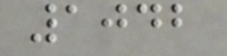1042
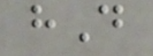hD
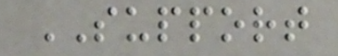SUPPORT
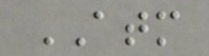ATM
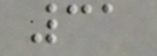31
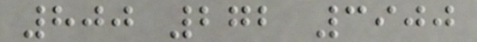800 272 3900
